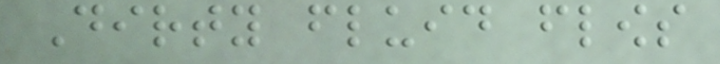Dirty fluid flows
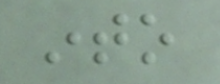into
